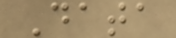Data
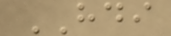HDI
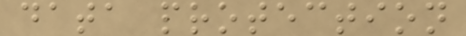data protection
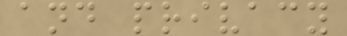and privacy
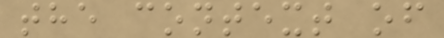the context of
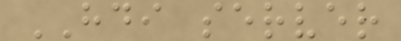HDI server
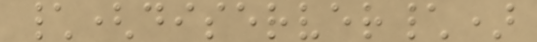\(diserver\)
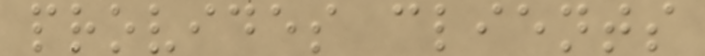provides clients
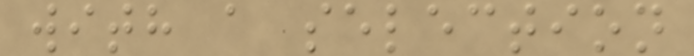with a selection
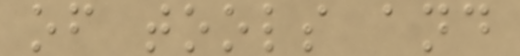of tools and
